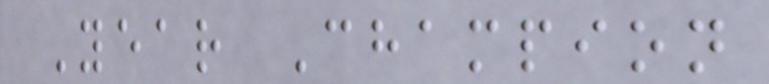Year Champion
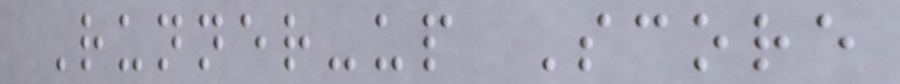Runner-up Score
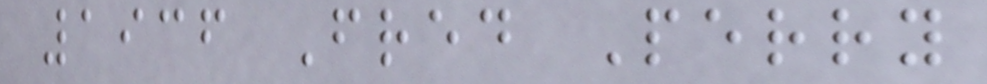1936 Fred Perry
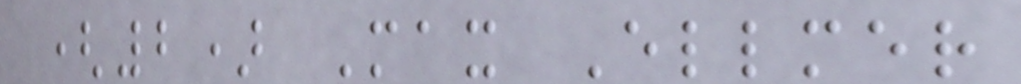(2) Max Ellmer
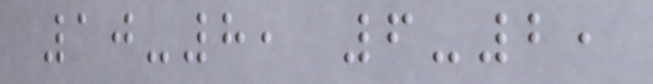10-8, 6-2,
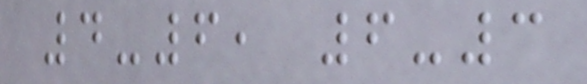4-6, 6-3
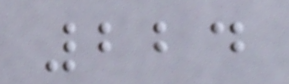224
